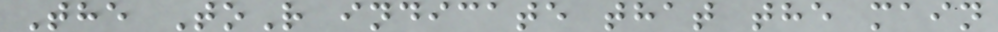The ToR indicate that the main
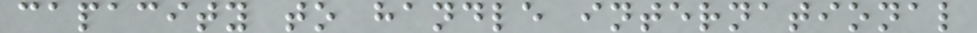capacity to handle international
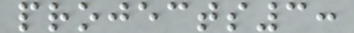projects3:
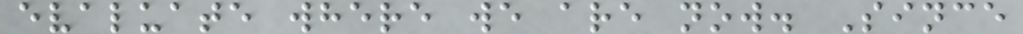evaluate where we are now. Since
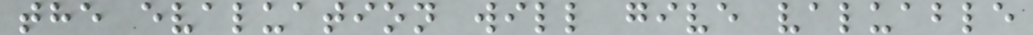the evaluation will give valuable
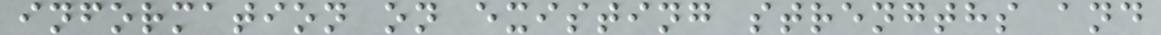information on existing strengths and
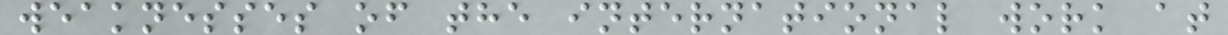weaknesses of the international work at
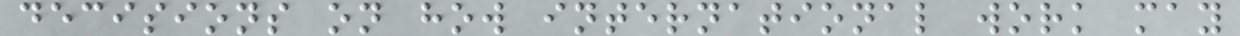decisions on how international work may
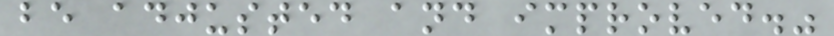be adjusted and improved."
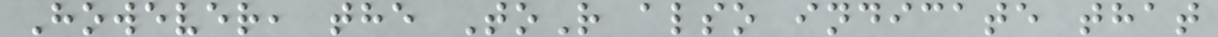However, the ToR also indicate that
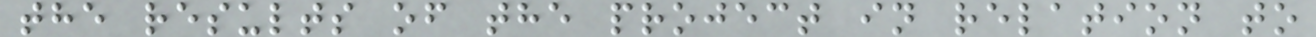the results of the project in relation to
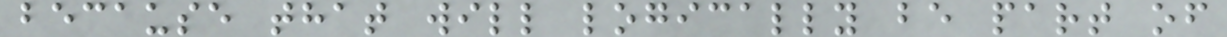because that will logically be part of
